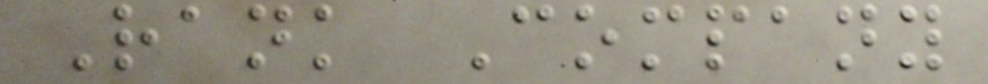Rank Company
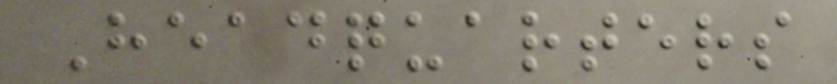Headquarters
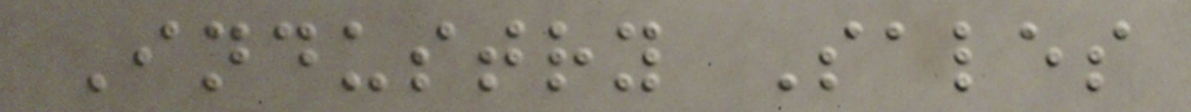Industry Sales
